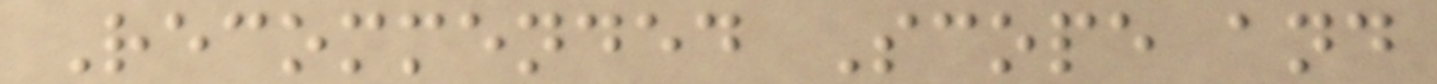Recommended Scope and
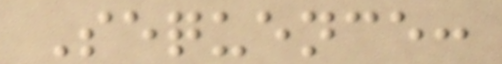Sequence:
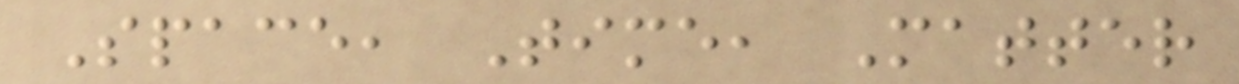Space, Time, Matter
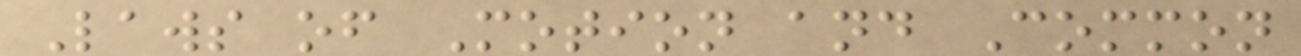Laws of Motion and Common
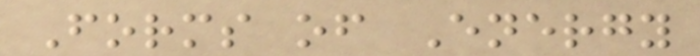Forms of Energy
